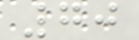70
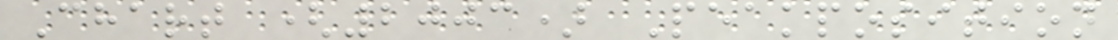Chart (2003) Peakposition
